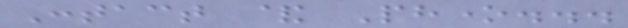Contact & Phone...
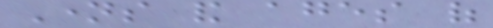Names and ages of
